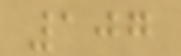107
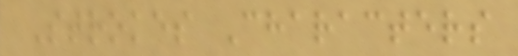Strokes Characters
